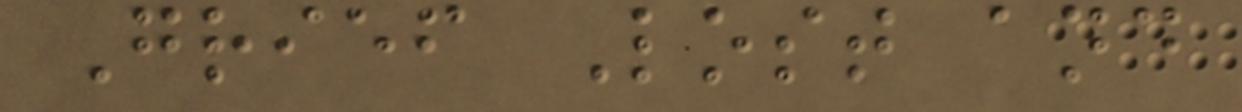Grief Lost and
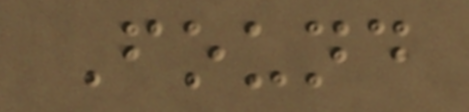Found
